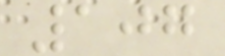107
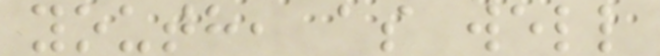youth, as well
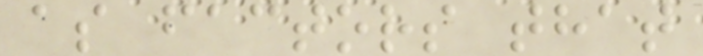as factors that
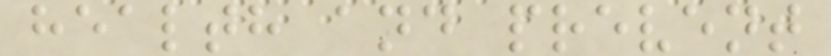health and prevent
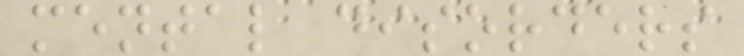mental disorders
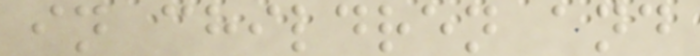in children and
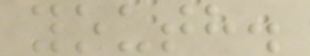youth.
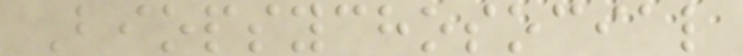Biopsychosocial
